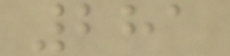281
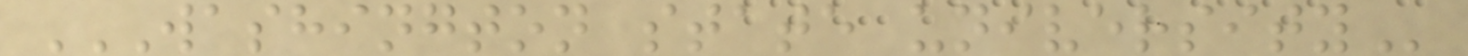WASHINGTON STATE UNIVERSITY
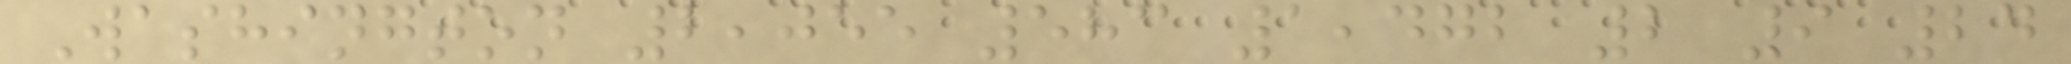Washington 2,055 583 1,472 2 9 24
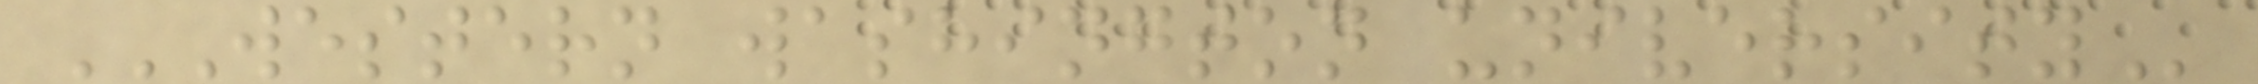WESTERN WASHINGTON UNIVERSITY
